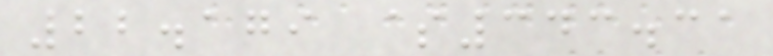22.179 $343.31
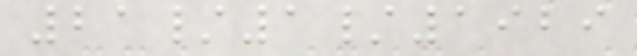21/1/1929
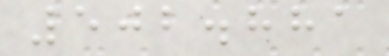502.881
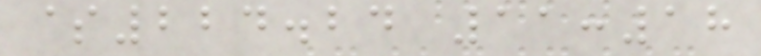$224.24 11:18
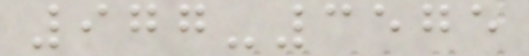977-3575
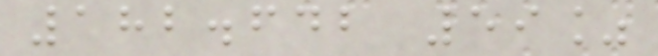182.642 59%
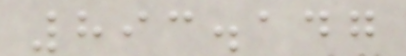893.147
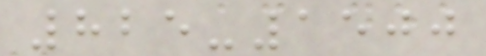825-1500
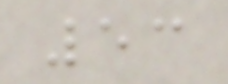53
